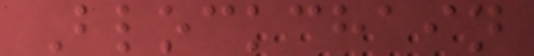Blockchain
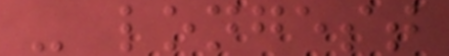- longest
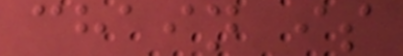chain is
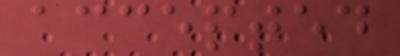accepted
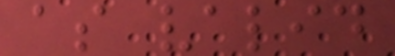as valid
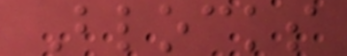Blocks
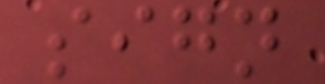sign
